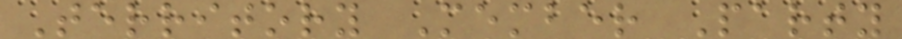Territory Member Party
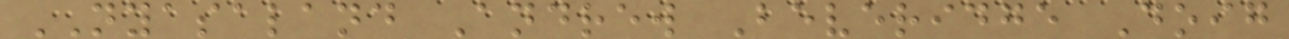NYASALAND Andrew Beveridge Doig
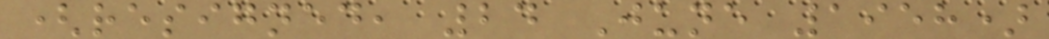(resigned, 24 June 1958)
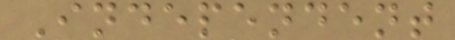Independent
